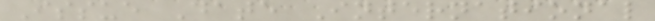Issue Date International
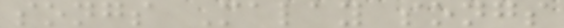songs Malay songs
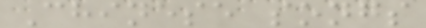Chinese songs
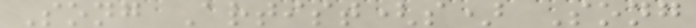Song Artist(s) Song
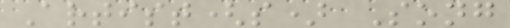Artist(s) Song
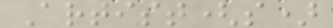Artist(s)
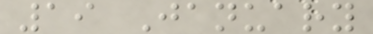19 January
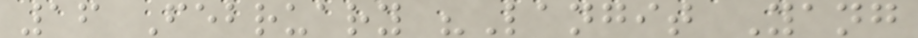16 February "Langit Yang
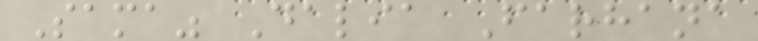Sama" Dalia Farhana
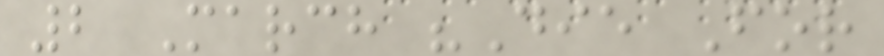2 March "Die For
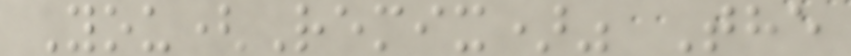You(Remix)" The
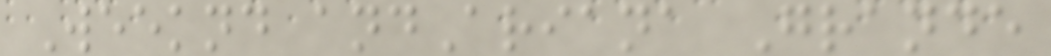Weeknd andAriana Grande
